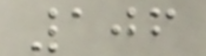106
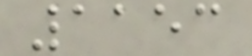1153
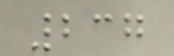237
